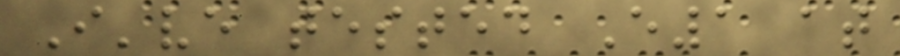I've tested E1 at
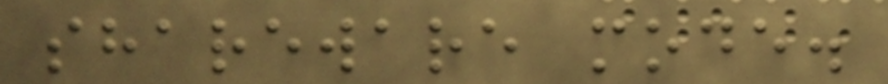shareware mode.
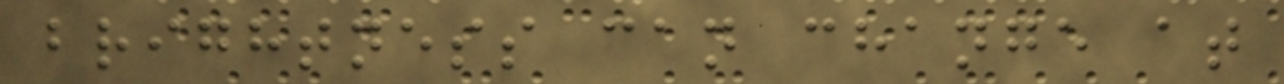brightness can change at
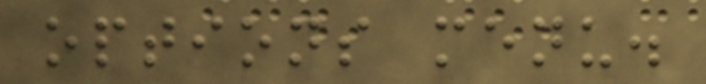options menu.
